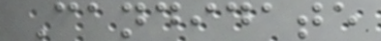Candidate
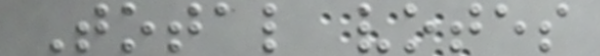Total votes
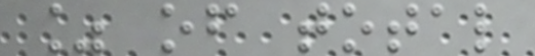% of total
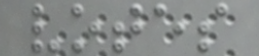votes
